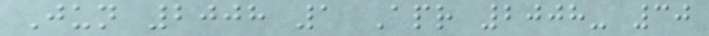Jun 2008 1 Apr 2008- 30
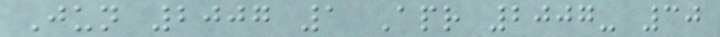Jun 2007 1 Apr 2007- 30
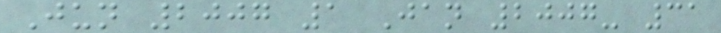Jun 2007 1 Jan 2007- 31
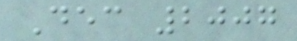Dec 2007
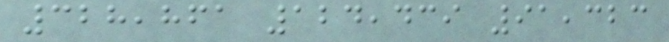328,861 124,439 91,323
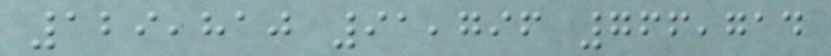129,810 91,796 766,714
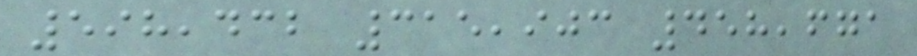598,432 315,903 458,671
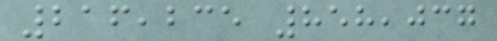216,235 858,037
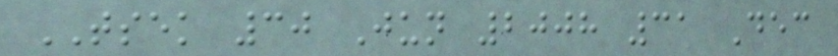TSEK 30 Jun 2008 31 Dec
